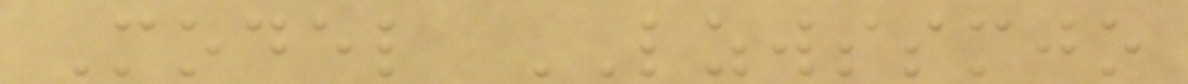Model LZWSSMJO
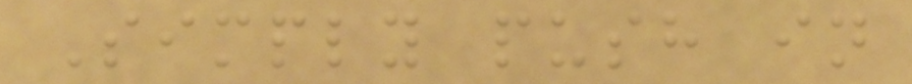Simply push in
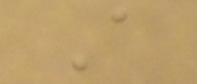A
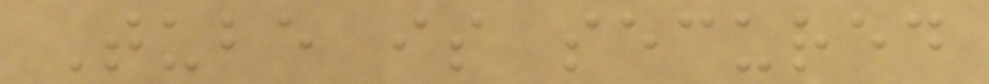Tube is secured
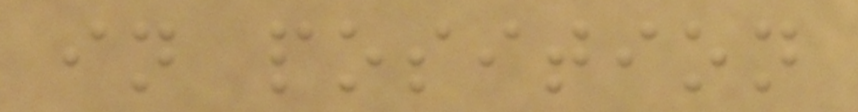in position
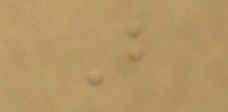B
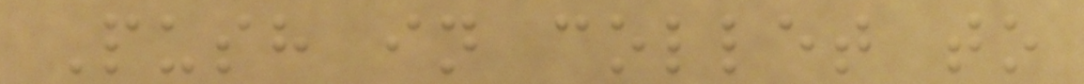Push in collet to
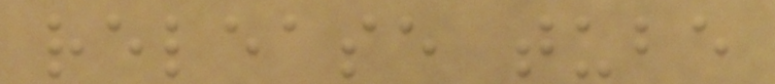release tube
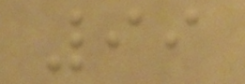99
